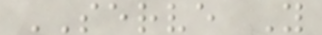SERVE Y
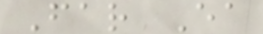Far Ea
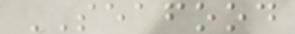SEAFOOD
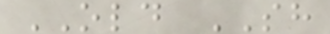OLD SH
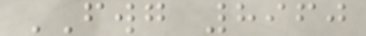FWG 8960
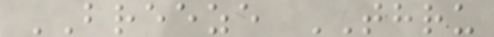BREEZE THRU
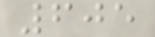605
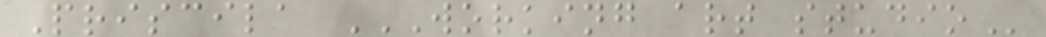Priscila WORKING ART STUDIO
